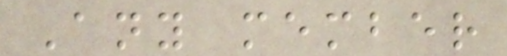Any member
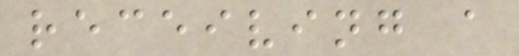receiving a
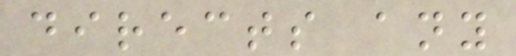directs any
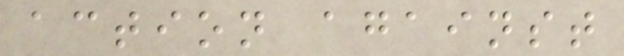action against
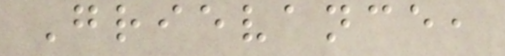Grievance,
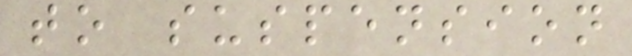to suspension
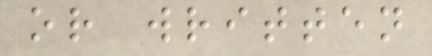or written
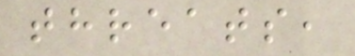threats,
